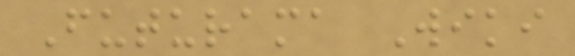Futurama Wiki
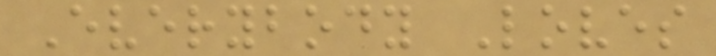Everybody Loves
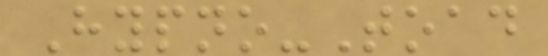Hypno-Toad
